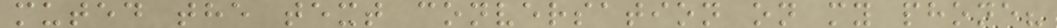muted the text conversation on my phone?
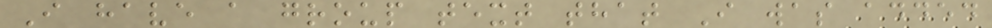I have a group text that I was added
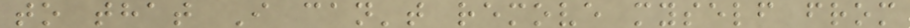to that I can't remove myself from
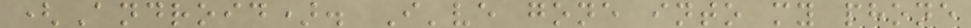(Android). I've gone into my phone
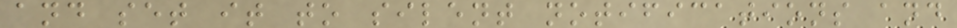and set it to silent notifications and
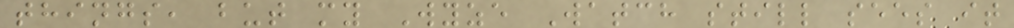things, but my Wyze Watch still sees it
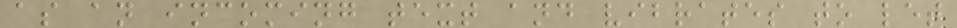as an incoming text and vibrates to let
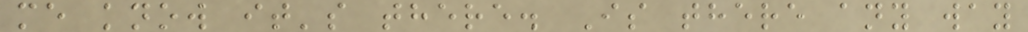me know it's there. Is there any way
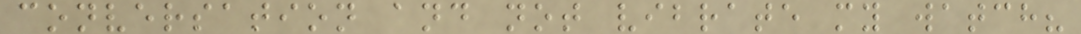conversation and not vibrate my watch?
